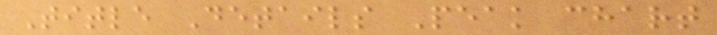Title Details Peak chart
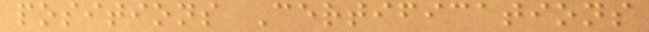positions Certifications
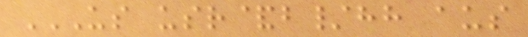US USR&B/HH AUS
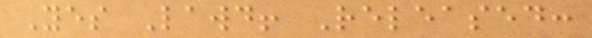Yes Lawd! Released:
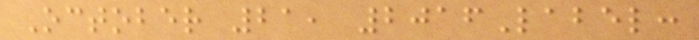October 21, 2016Label:
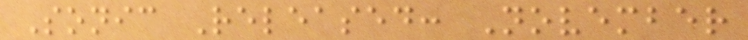Sonic Released: November
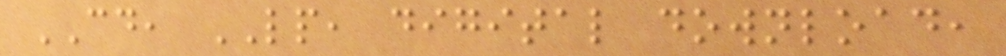CD, LP, digital download,
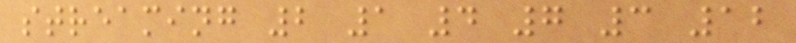streaming 2 1 4 7 3 12
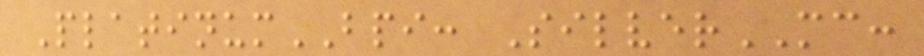PlatinumBPI: SilverMC:
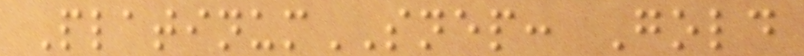PlatinumSNEP: Gold
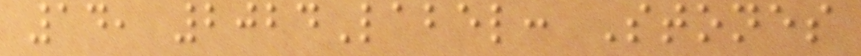14, 2024Label: Stones
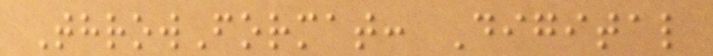ThrowFormat: Digital
